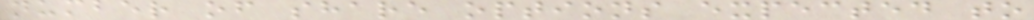number of share options expected to
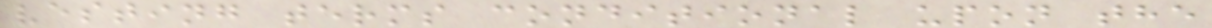vesting terms conditional upon the
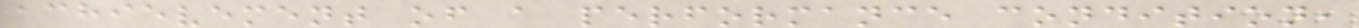achievement of a performance condition,
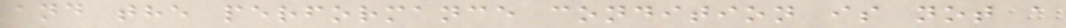and the performance condition is not a
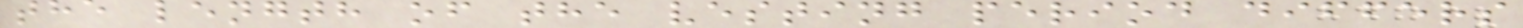the length of the vesting period differs
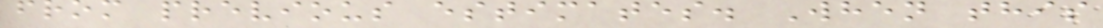from previous estimates. When this
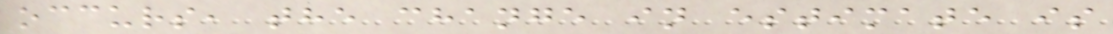occurs, the change in estimate is
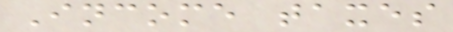Income taxes
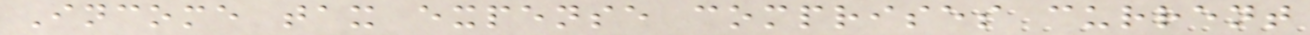Income tax expense comprises current
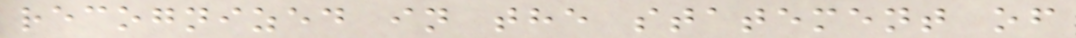recognized in the statement of
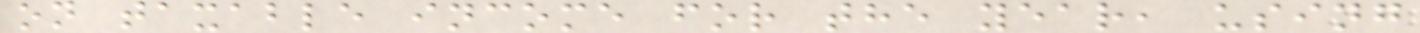on taxable income for the year, using
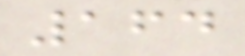164
